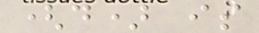(d) is
